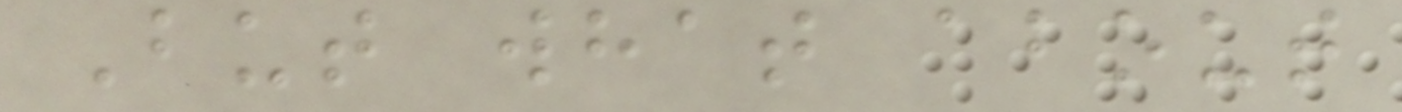But what about
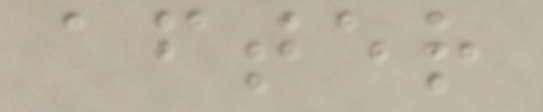after
